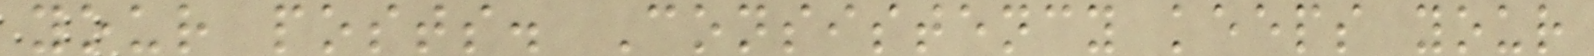your posts. Consistency keeps your
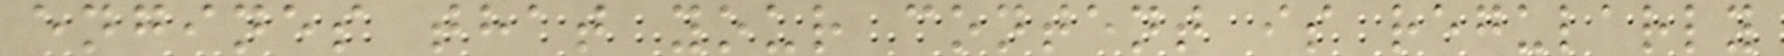engines that your content is regularly
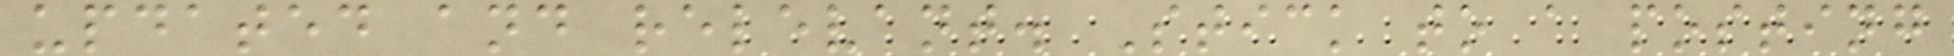updated and relevant. Stick to a posting
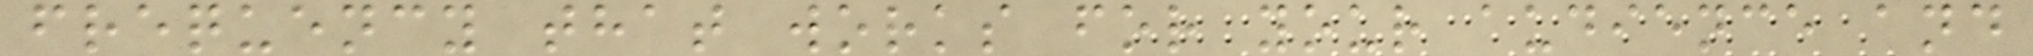frequency that works for your audience and
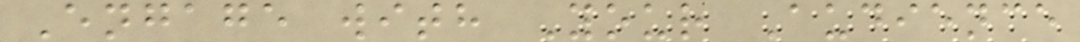Engage with Your Audience
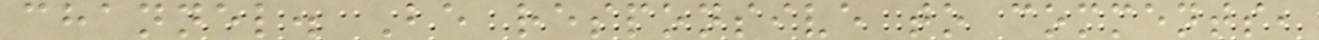channel. Be responsive to comments,
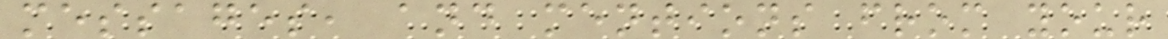messages, and mentions from your
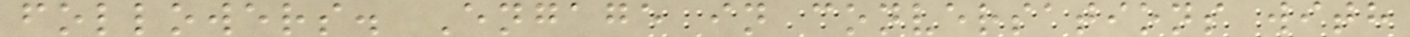followers. Engage in conversations with
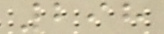298
